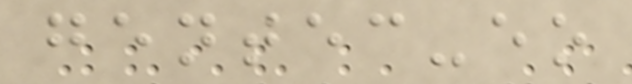gentec-eo
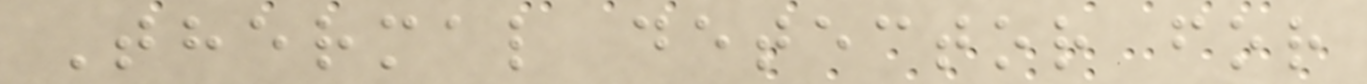Thermal detector for
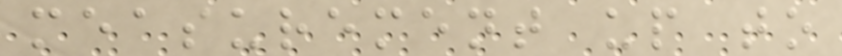measurement up to
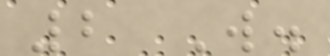2 W.
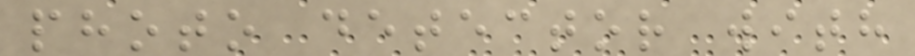photo detector with
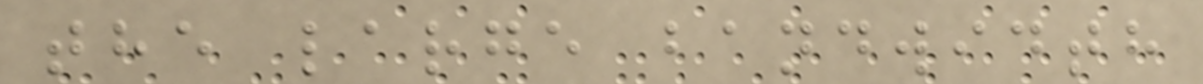the large bandwidth
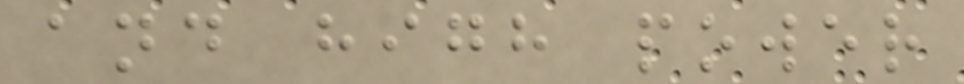and high power
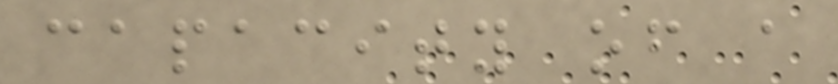capacity of a
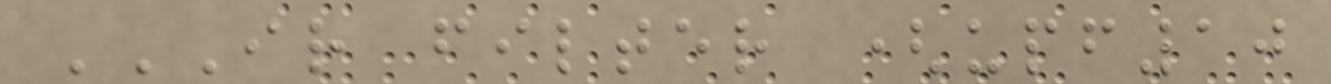IR FILTER (UPF10
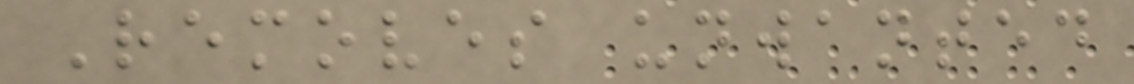Removes unwanted
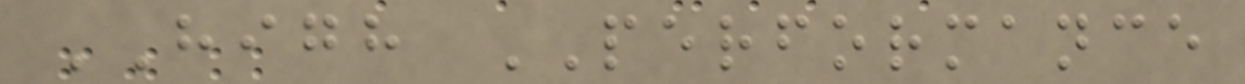HIGH PERFORMANCE
